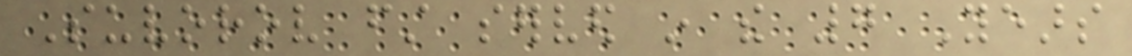Suvorov first served in the 7 Years
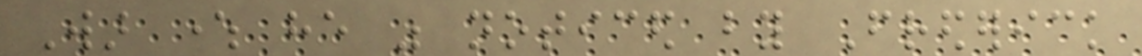War where he was noticed by Frederick
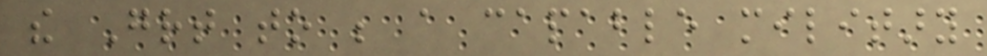the Great to be a capable military
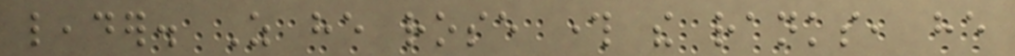leader. As he rose through the ranks, he
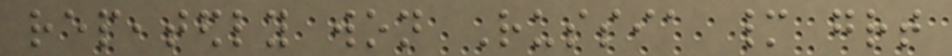repeatedly won Russia many great
